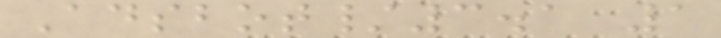Adsbot/3.1 1
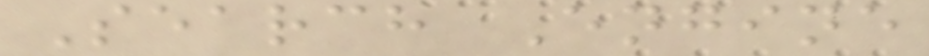Search Engine
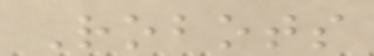Robots
